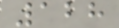128
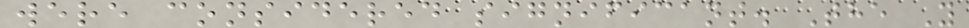were considered significant. The Y
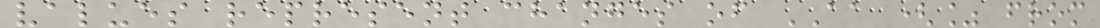values represent changes of AA (% from
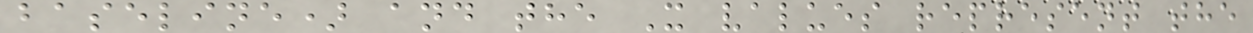baseline) and the X values represent the
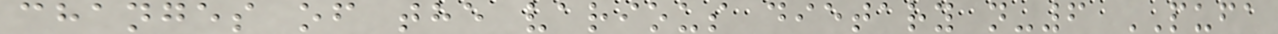changes of the various dietary n-6 PUFA
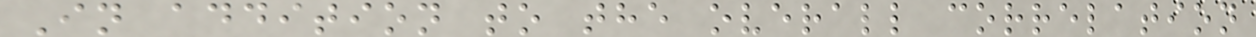In addition to the overall correlation
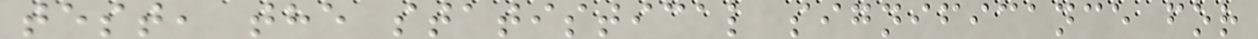test, the statistical significance for
